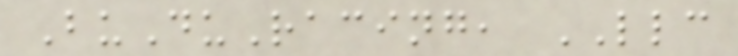BuDuRacing, LLC
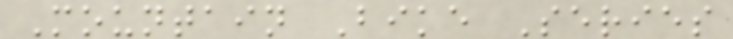Mountain Bike Series
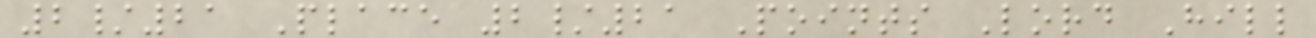2/21 Place 2/21 Points Lord Hill
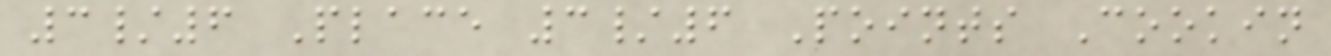3/6 Place 3/6 Points Cookin
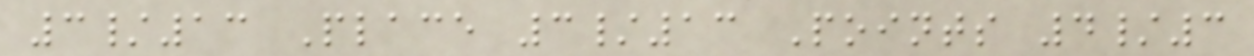3/13 Place 3/13 Points 4/3
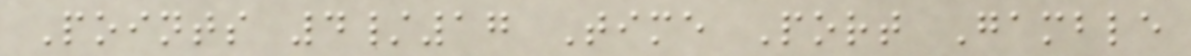Points 4/17 Time Port Gamble
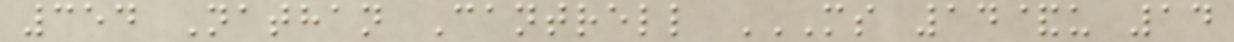354 Nathan Cantrell MS 14&U 14
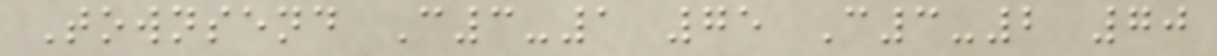Townsend C3-1 75 C3-2 70
